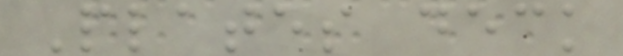Plates deck
